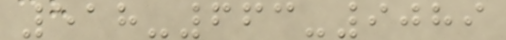518-663-9089
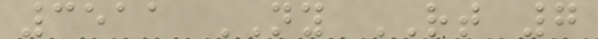3511 NY RT 7
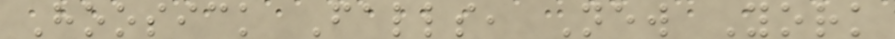Hoosick Falls, New York
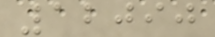12090
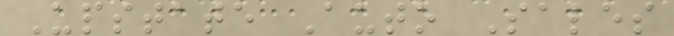Upstate Auto Sales
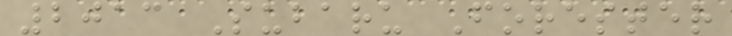2013 Subaru Forester
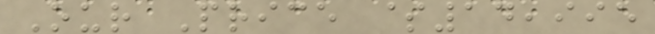Our Price $14,995
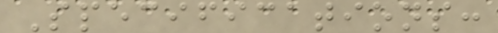Specifications:
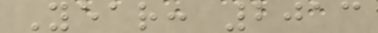Year: 2013
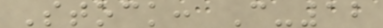Stock: C-12
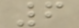6
